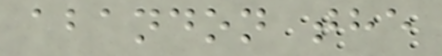abandon the
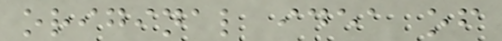original idea of
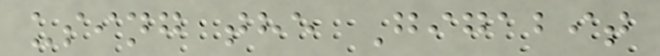using the Gigabit
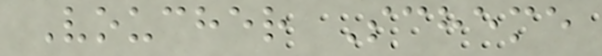Voucher Scheme
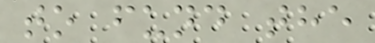to fund the
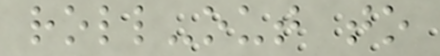roll-out to
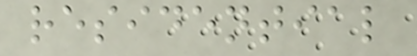residential
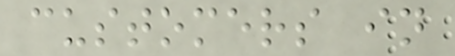customers in
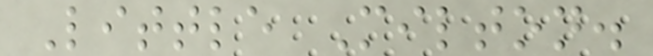Little Milton.
